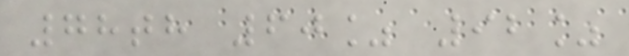78th 60% 92%
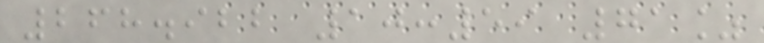268.922 10:59 71%
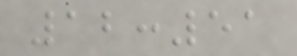12:51
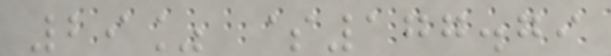29% $177.79
